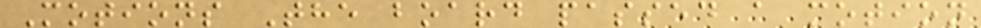Motions The board passed a motion
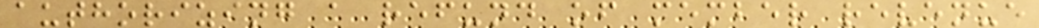authorizing a refund of member revenue
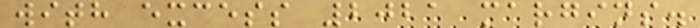with excess 2021 margins.
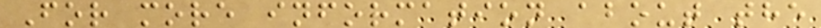For more information about the
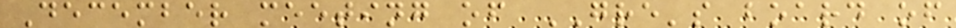December meeting of GRE's board of
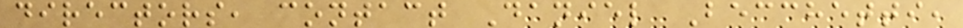directors, contact Daniel Becchetti,
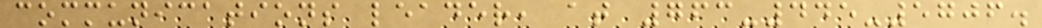communications leader, at 763-445-5706.
